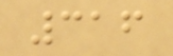316
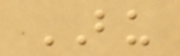BU
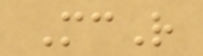McR
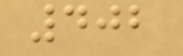402
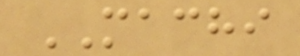MACHI
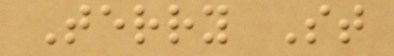Terry St
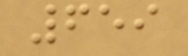659
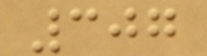307
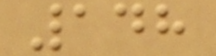148
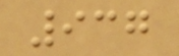937
